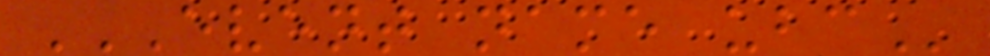EVENT NAME UBC
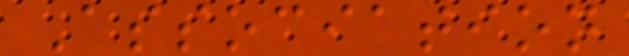Association
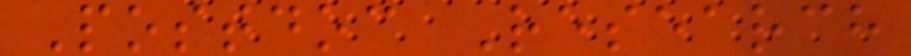Postdoc Research
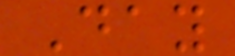Day
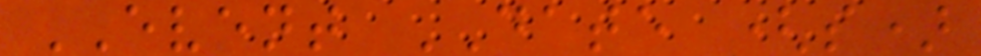EVENT DATE (s)
